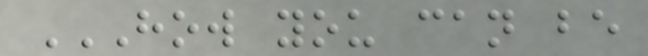HOW YOU CAN BE
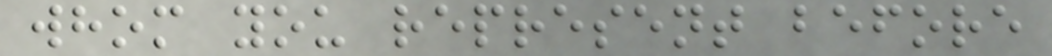whom you represent before
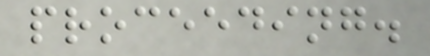proceeding.
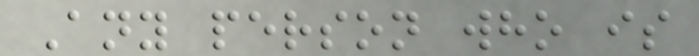Any person who is
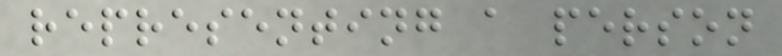representing a person
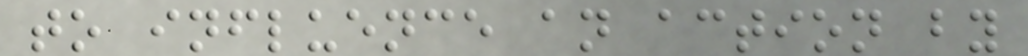to influence an action by
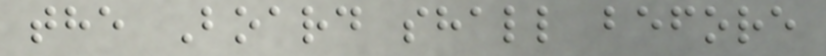the Board shall before
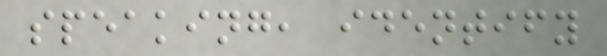speaking, identify
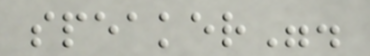speaker".
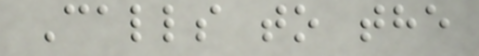Calls to the
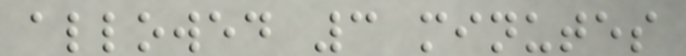allowed 3 minutes
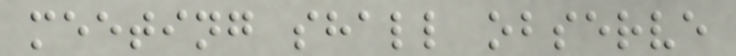meeting shall observe
